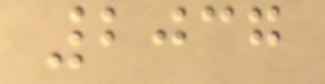2037
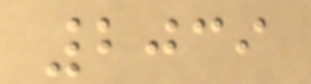2039
